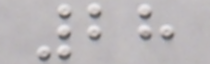28
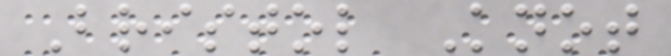Bristol Knot
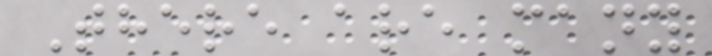There are many
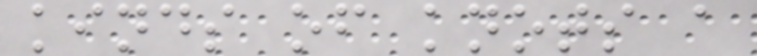kinds of knots a
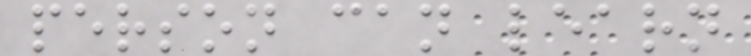person can learn
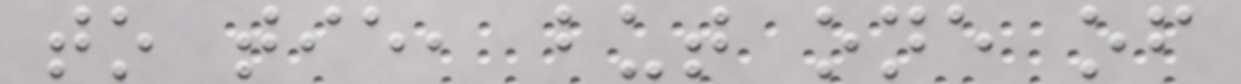to tie, but one of
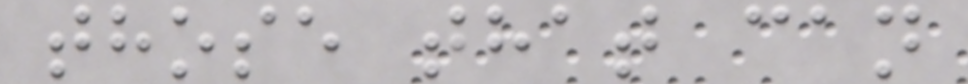those that can
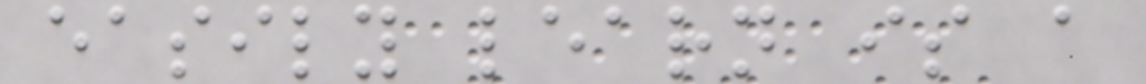easily learn is a
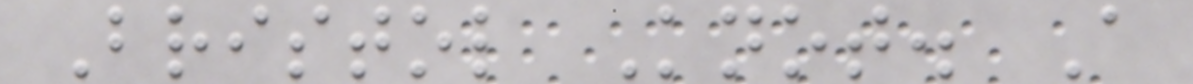Bristol Knot. A
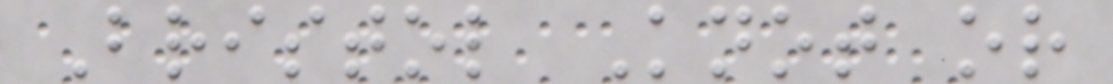Bristol Knot or
